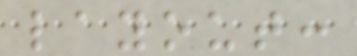layout:
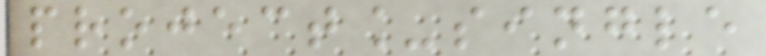project_single
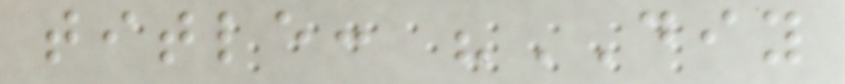title: "DIY
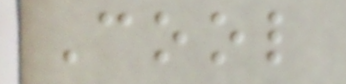Cool
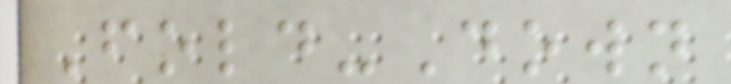Fold-Down
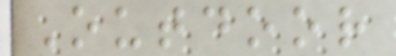Outdoor
